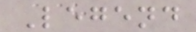Legend
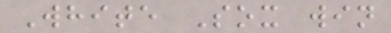White Sox win
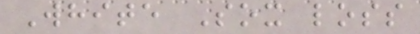White Sox loss
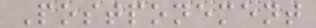Postponement
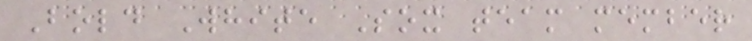Bold White Sox team member
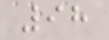98
